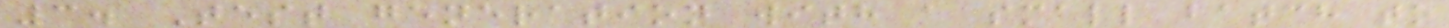3. Test generation with a small batch to
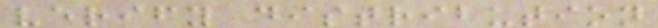verify distribution
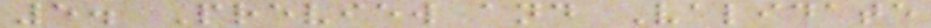5. Preview and Validate
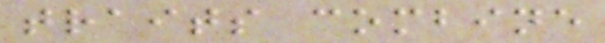traits combine
